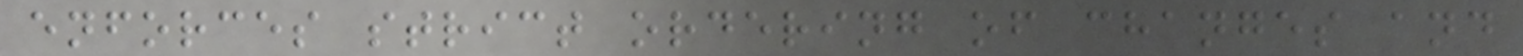enforces strict ordering of changes and
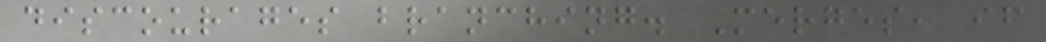discourages branching. Merges, if
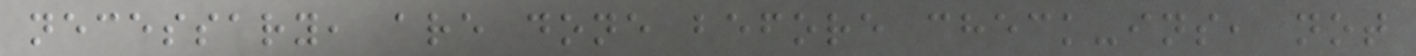necessary, are done before check-ins, not
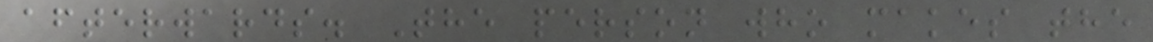afterwards. The person who makes the
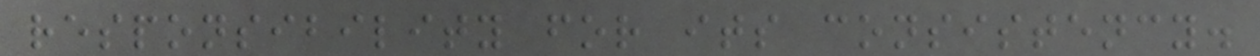responsibility for its consistency.
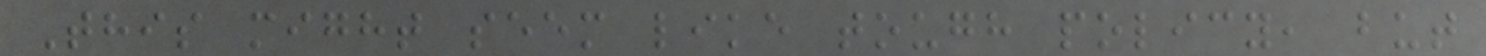This might seem like tough policy, but
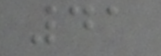41
